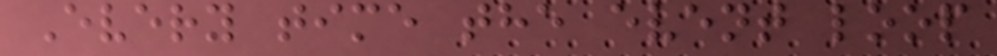Every time the event loop
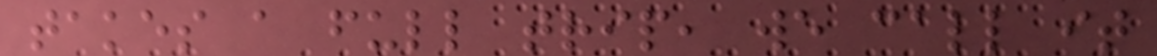takes a full trip, we call it
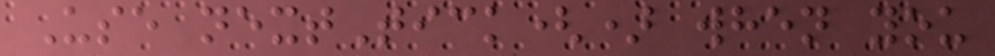Use nextTick() when you
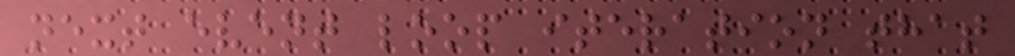next event loop iteration that
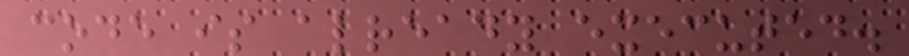code is already executed.
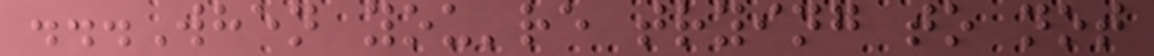...When you're trying to not
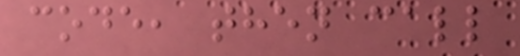code, then call
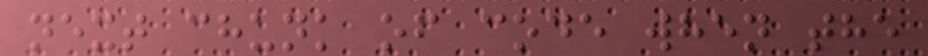next chunk of code when the
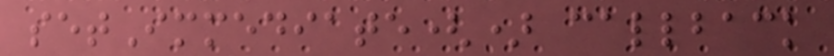setImmediate() callback
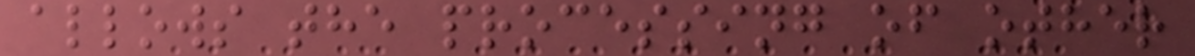allows the processing of other
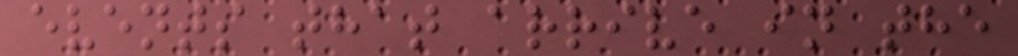events that arrive in the
